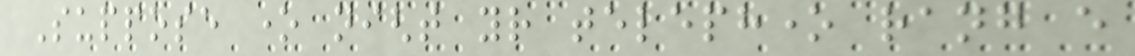Suppose one night your telephone rang every
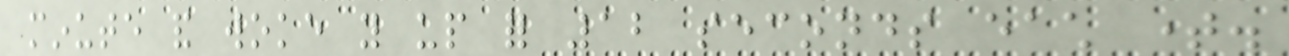minute and woke you up for 12 seconds each time.
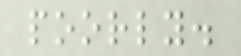poorly.
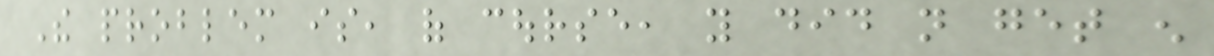The problem is, of course, you did not get enough
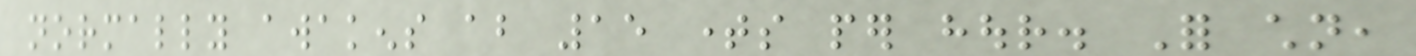normally awakens about 15 times per hour. For children,
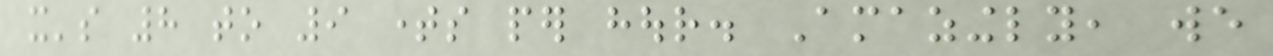it's 8 to 9 times per hour. Amazingly, we
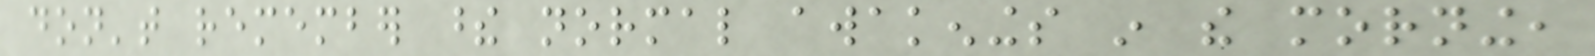don't remember these normal awakenings in the morning,
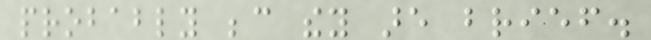probably because they are brief.
